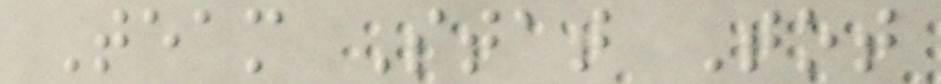Team Stat Tot
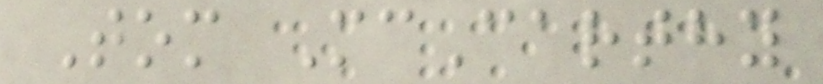Tom McCarthy
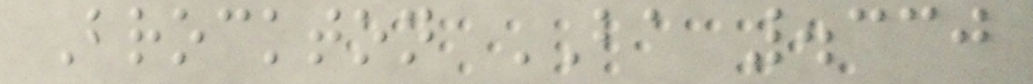Brockton BA .330
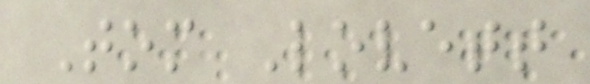Tom Lovett
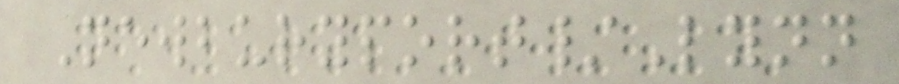Newburyport/Lynn
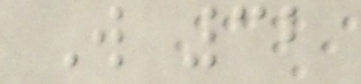W 32
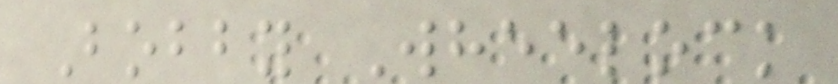Bobby Wheelock
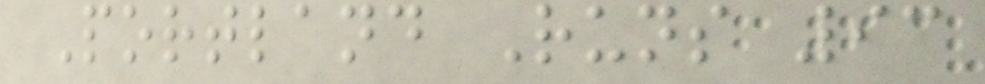Portland Runs 93
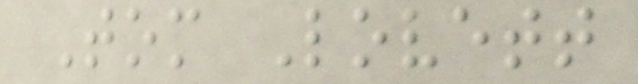Tom Lovett
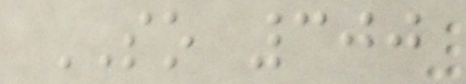SO 300
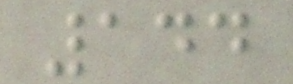144
